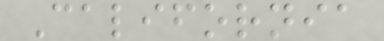California
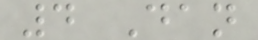4 Dan
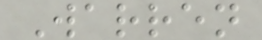Warren
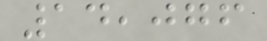14,076
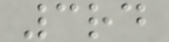3rd
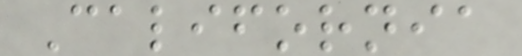California
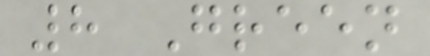8 Green
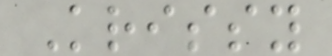Krissy
